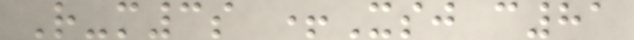R-m3s +Xsj c81
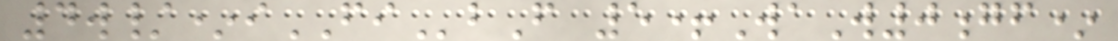4w/*iFIbF 5+WaW0gf*
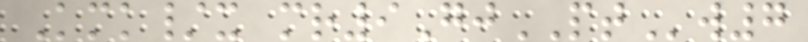Kmk/x mr9GjPTw7
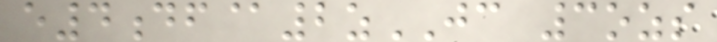e4df@2zJC 3ozs
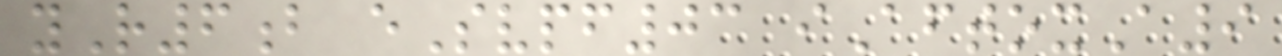yR6b eSvpf03 iAftoxA9
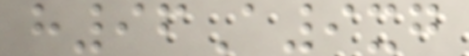h96A9xg
